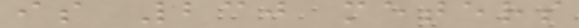is 230 meters
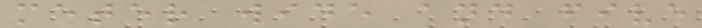meter wide and five
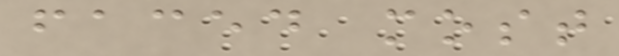faced most
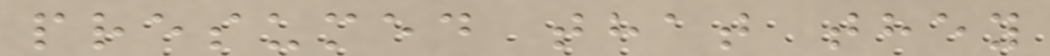presumed that they
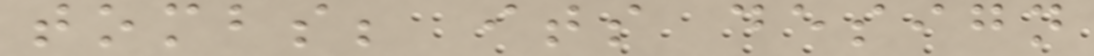tombs; its design
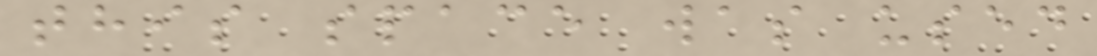this space was used
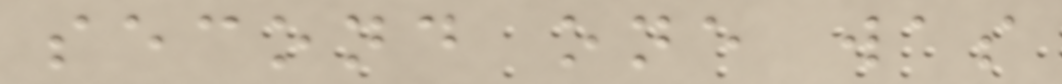second one was
